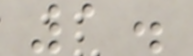1.
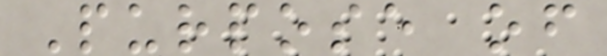Purpose of
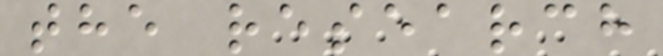the research
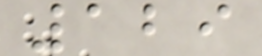129
